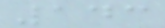143
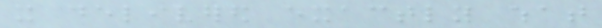it delivered exactly what
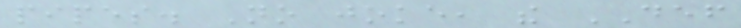pipes. No joke, the DEF
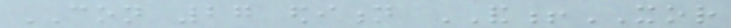CON 27 edition AND!XOR
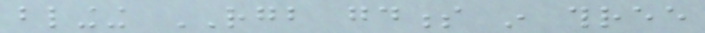blinging RGB goodness in three
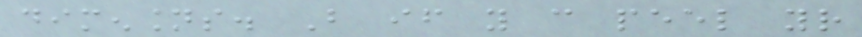dimensions. But if you can peel your
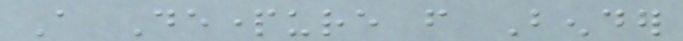A Departure from Bender
